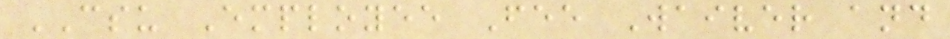CSU Employee Fee Waiver and
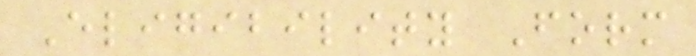Eligibility Form
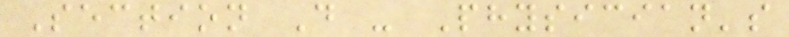Section D - Physician's
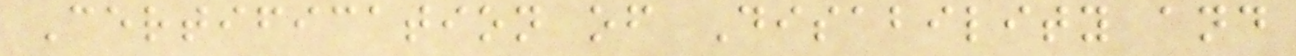Certification of Disability and
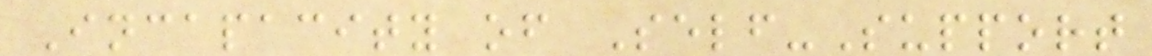Incapacity of Self-Support
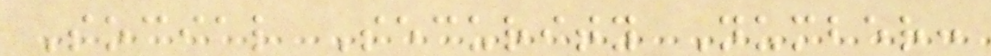Social Security Number:
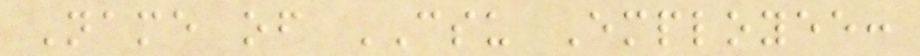Name of CSU Employee:
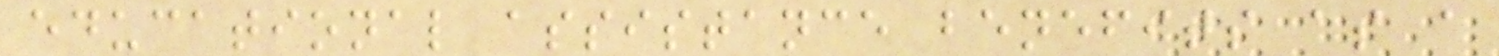educational assistance benefits as a
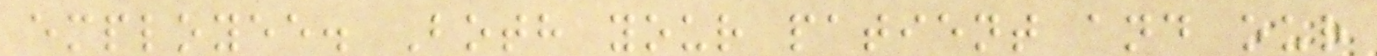employee. Both your patient and our
